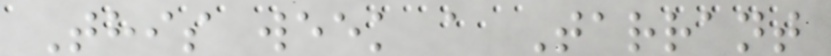This week a Tarrant
